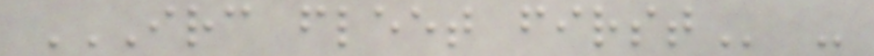IRC FLEET FIRST -
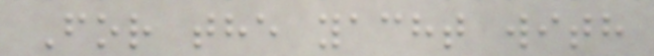For the yacht with
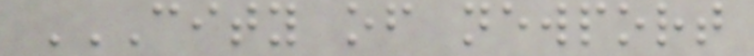CITY OF NEWPORT
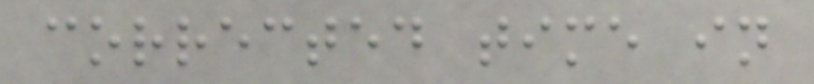corrected time in
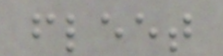fleet
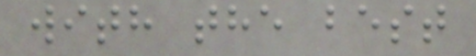with the best
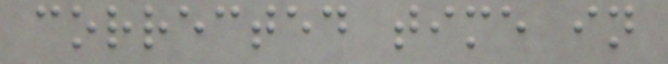corrected time in
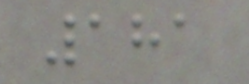181
